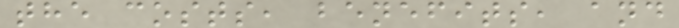the costs, benefits, and
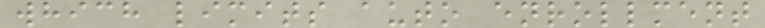which limits auto enrollment
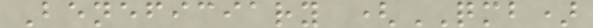Beneficiary (QMB)
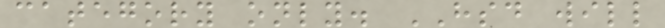category only. HSD will
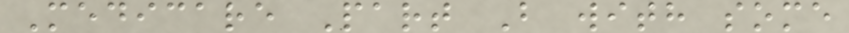Medicare Part B with some
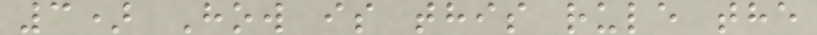3) How is this rule the
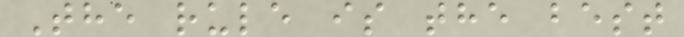The rule is the best
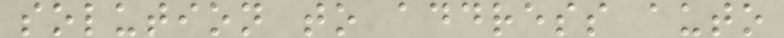solution to address auto
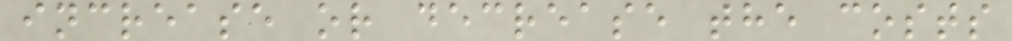increase or decrease the costs
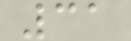31
